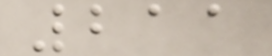211
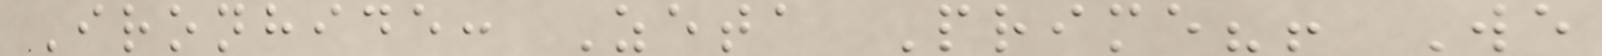Ironhide: Zeta Prime?! We
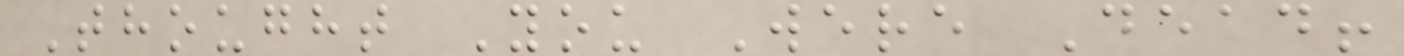Thought You Were Dead!
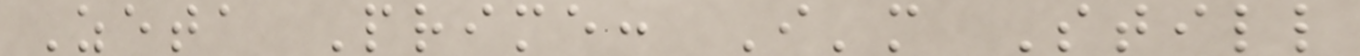Zeta Prime: I'm Still
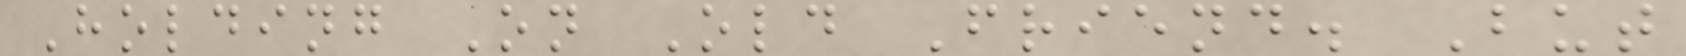Holding On Old Friend. But
